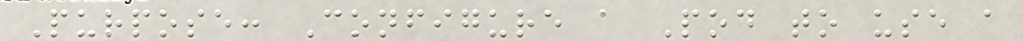Purpose: Configure a Pod to use a
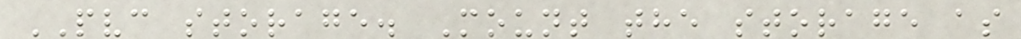PVC storage. Mount the storage as
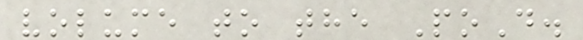volume to the PoD.
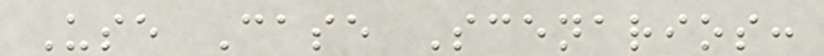Use Case Scenarios:
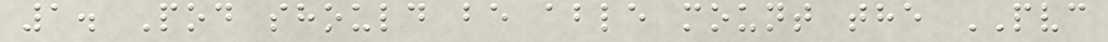1. Pod should be able mount the PVC
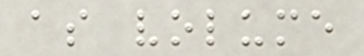as volume
